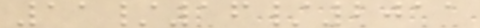11/16/2011
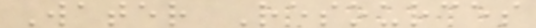Water Resources
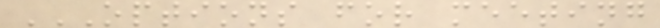OPTIONS FOR MEETING
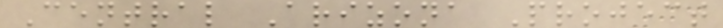Central Arizona Project
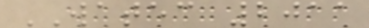WATEC 2011
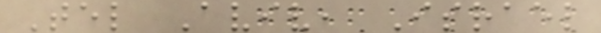Tel Aviv, Israel
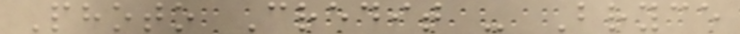Photo Credit - Bryce
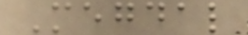Megdal
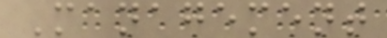Management
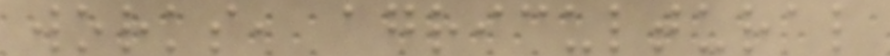works, agricultural
